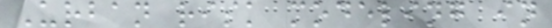Urban risk modeling in
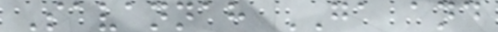Savannah GA and
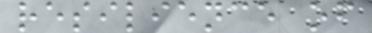resilience of
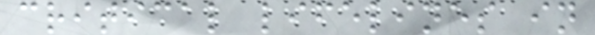critical lifelines in
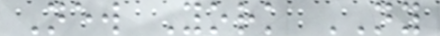New York NY
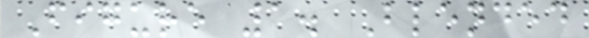Figure 1. Blended
